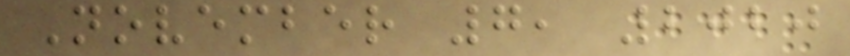November 7, 2020
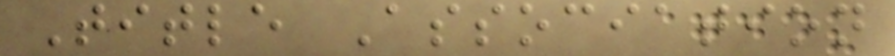Title Association
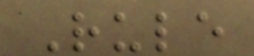Rule
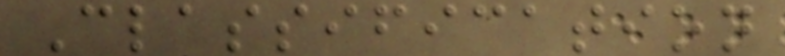Classification
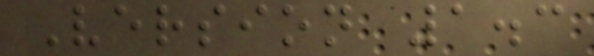Version 1.3
